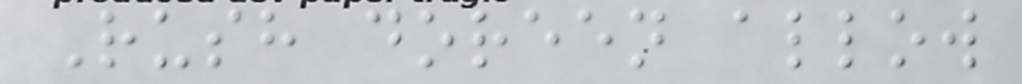Rush doreen allow
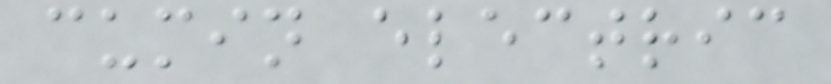cumin electric
